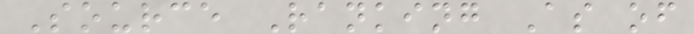Source Ranking As of
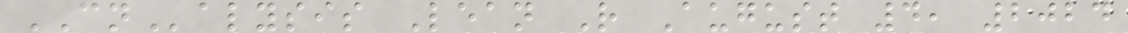CNalysis Lean R August 4, 2024
